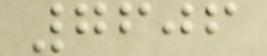7606
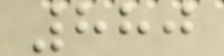880
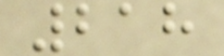218
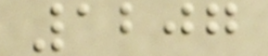1207
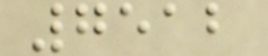7512
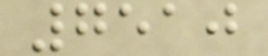7510
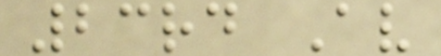23rd Av
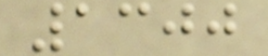1300
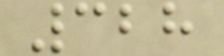328
